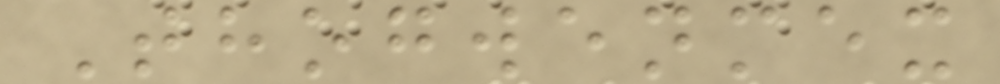Thogwenmex
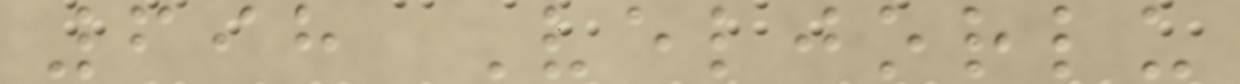698 Veljorlu
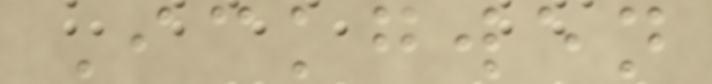Ickgwen
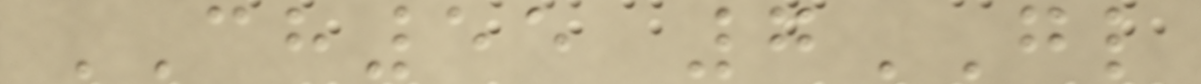CH55 7GL
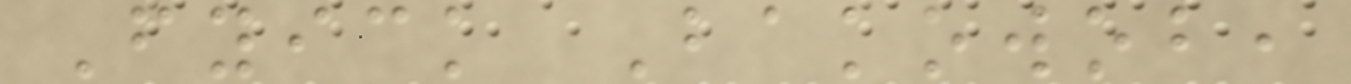Fyick Bakowob,
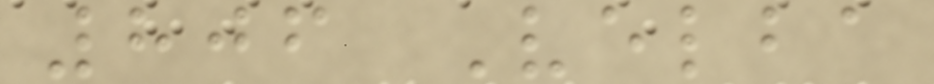806 Velba
